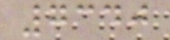7340
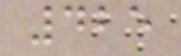425
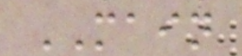MAIN
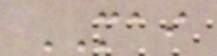MAI
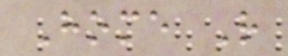Home R
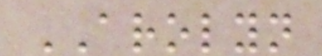AROLYN
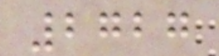2727
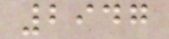2947
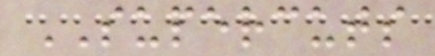SUPERCUTS
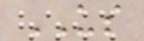US
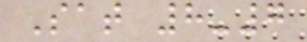Sat 8-7
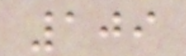109
